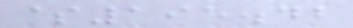$195.42
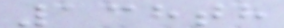138th
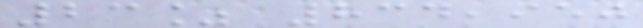23% 834,950
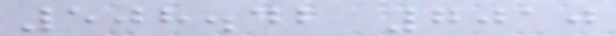508.42 7010
